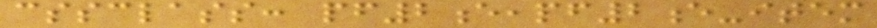cssclass: pf2e,pf2e-item
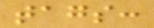tags:
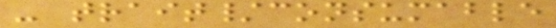- trait/consumable
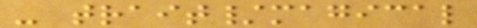- trait/magical
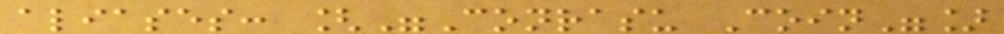aliases: ["Conrasu Coin"]
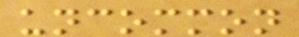uncommon
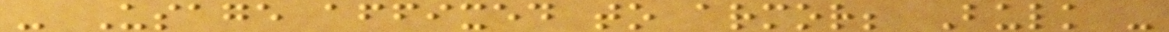- Usage affixed to armor; Bulk -
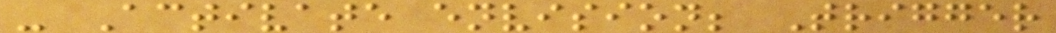- Activate envision; Trigger
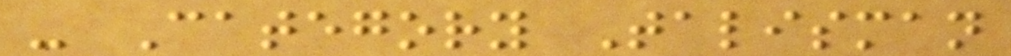- Category Talisman
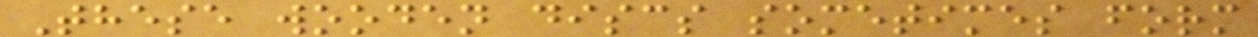These wooden discs sometimes form
